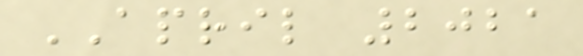APRIL 2021
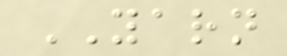YARN
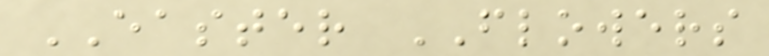EASTER FLOWERS
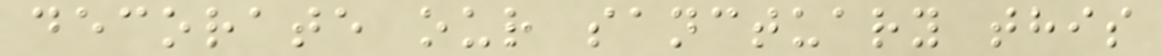decorate our sanctuary this
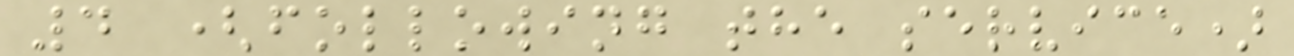4 (following the service)
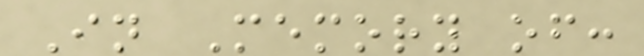In Memory of:
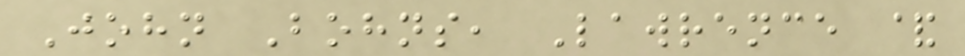John Bohns, Lawrence &
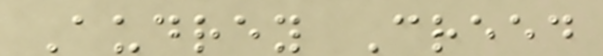Audrey Creed
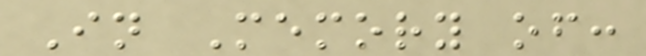In Memory of:
